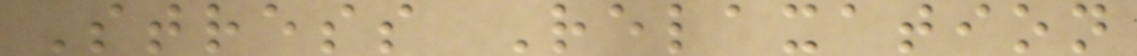Stress Relaxation
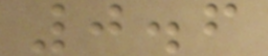0.6
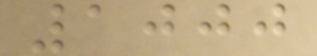1000
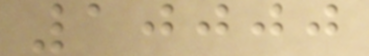10000
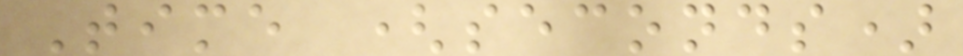Time (seconds)
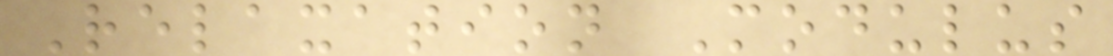Relaxation Modulus
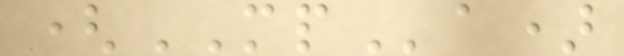(MPa)
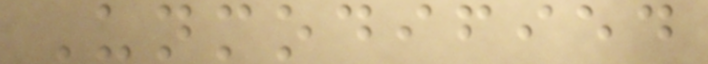Unmodified
